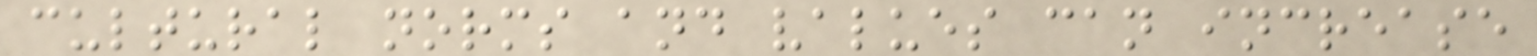cultural norms and values can increase
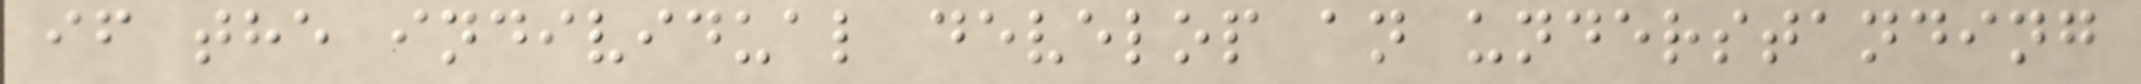if the individual develop an understanding
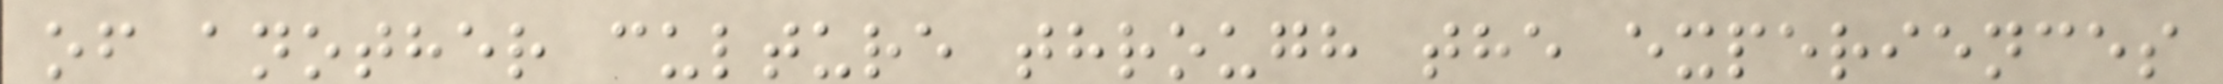of another culture through the experiences
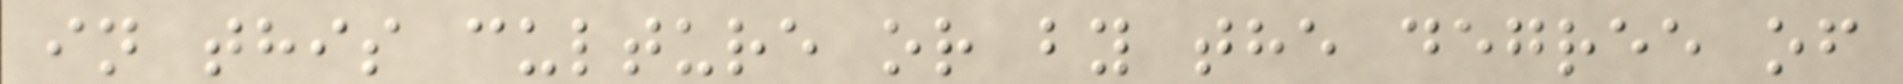in this culture or by the degree of
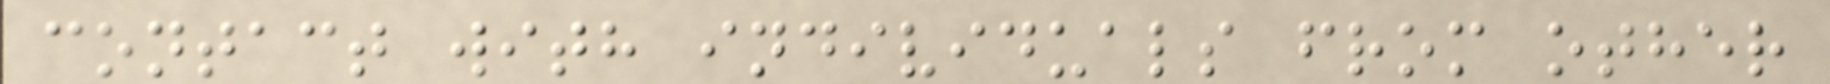contact with individuals from other
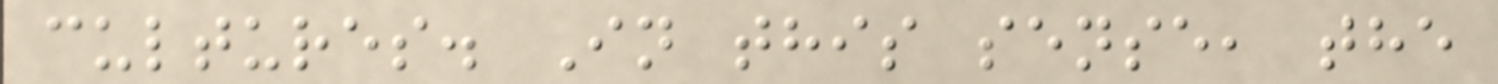cultures. In this sense, the
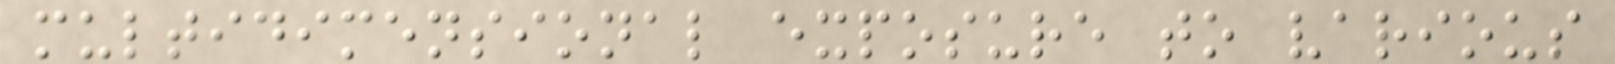multidimensional exposure to various
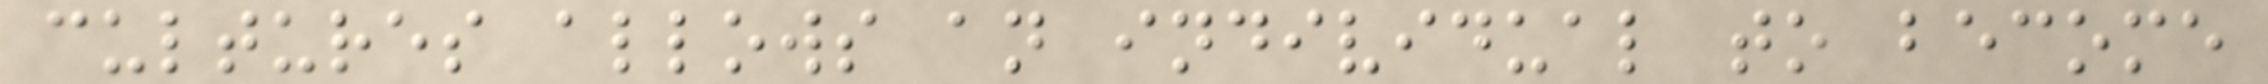cultures allows an individual to become
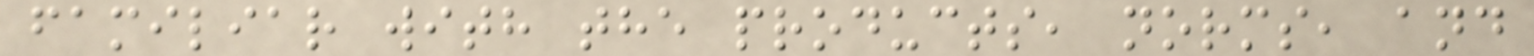familiar with the products, norms, and
